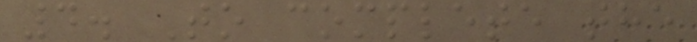4. To complete the
